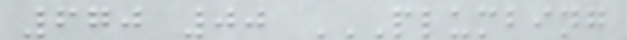670 00 PLUMBING
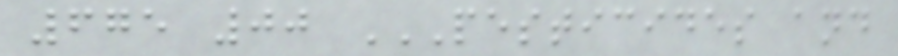675 00 PESTICIDES AND
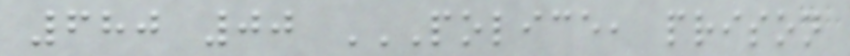680 00 POLICE, PRISON
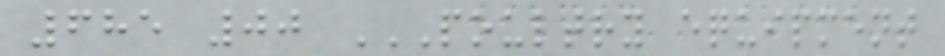685 00 POULTRY EQUIPMENT
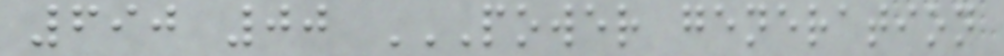690 00 POWER GENERATION
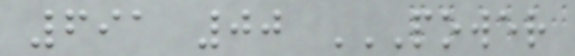691 00 POWER
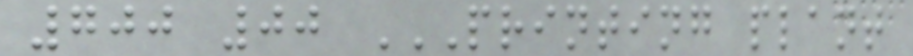700 00 PRINTING PLANT
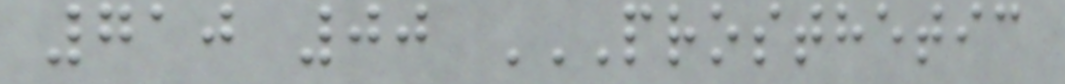710 00 PROSTHETIC
